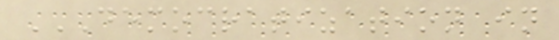DEMOCRATIZATION IN
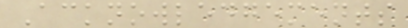Acknowledgements
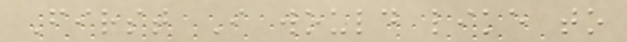First I would like to
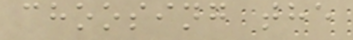choosing the
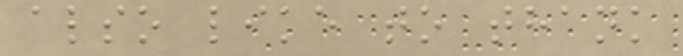also like to thank
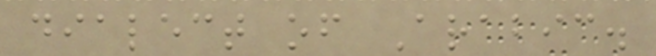dialect of Arabic.
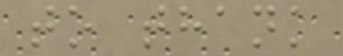to thank
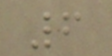6
